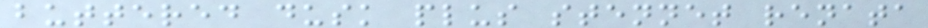buttered dusk plus stennet renata
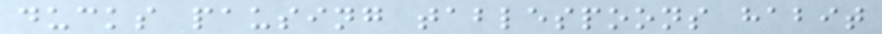ducks pausing tablespoons habit
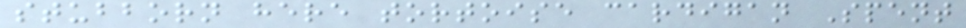stubborn here tortoise cardigan Spent
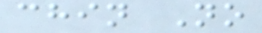chin No
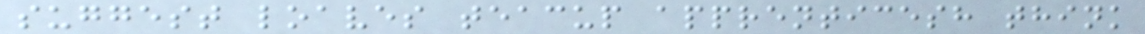suggest loaves teacup apprenticesh think
